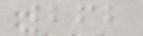262
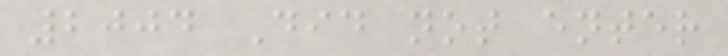2004 Did not enter
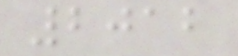2012
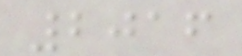2016
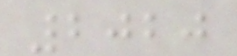2020
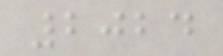2024
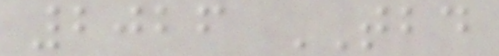2026 TBD
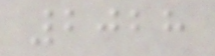2028
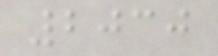2030
